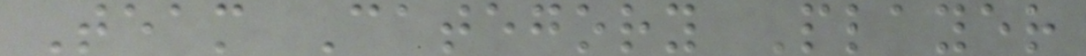Team Category Player
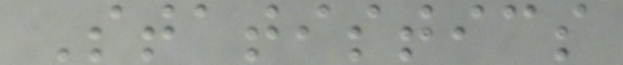Statistics
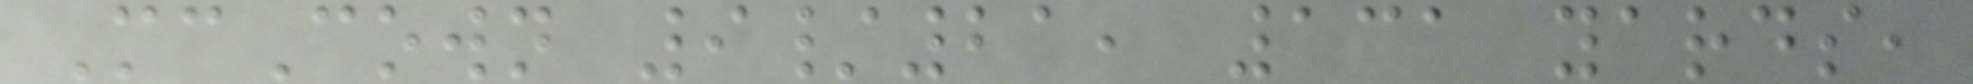McCown 9/21, 131 yards,
